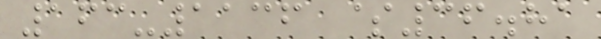163-1136 $36.81
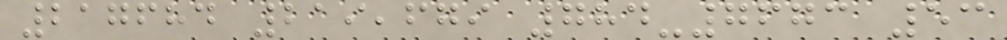217684 219,679 784-7673 53
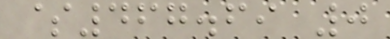$467.69 0
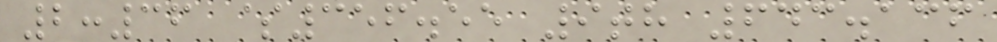2:36 $356.55 9th 643.136
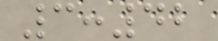3:42
